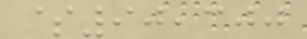$90,300
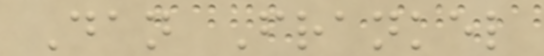Dan Frankel
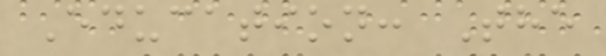Education: The
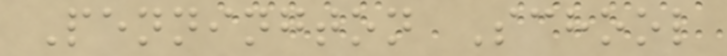Pennington School
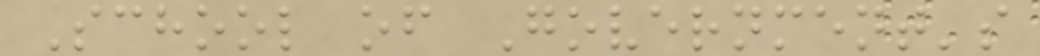School of Government's
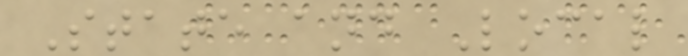State and Local
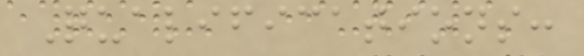Qualifications:
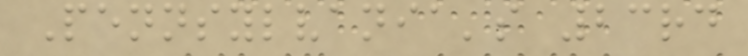Pennsylvania's 23rd
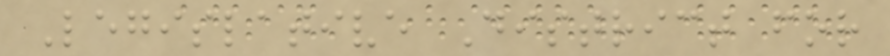Legislative District for
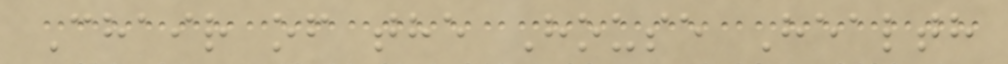Chair of the House Health
